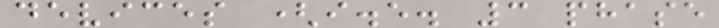devices (i.e. 3 phase
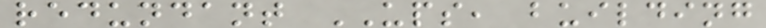redundant UPS, building
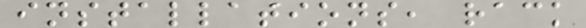installations, rack
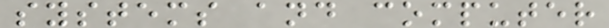systems and computer
